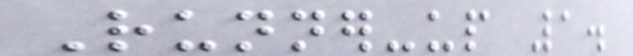Runner-up 1.
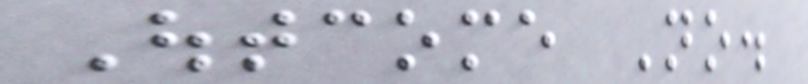Outcome No.
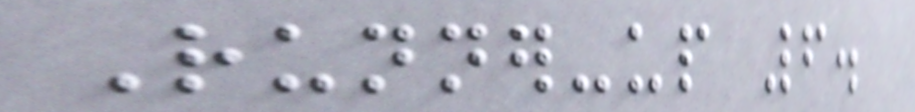Runner-up 6.
